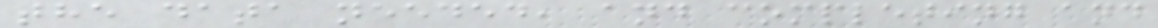the data needed, and completing and
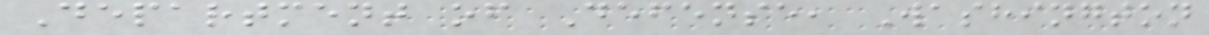Department of Defense, Washington
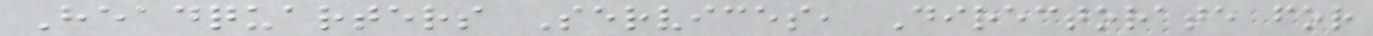Headquarters Services, Directorate for
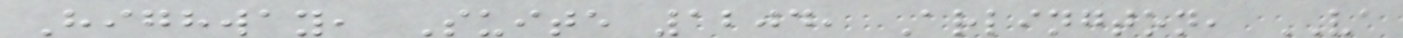Highway, Suite 1204, Arlington, VA
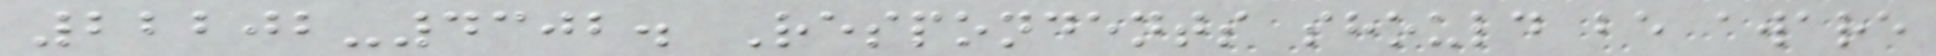22202-4302. Respondents should be aware
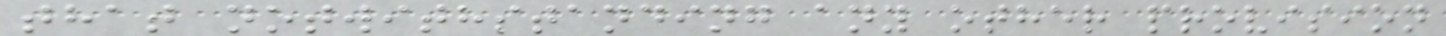that notwithstanding any other provision
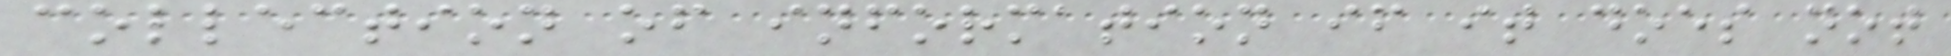collection of information if it does not
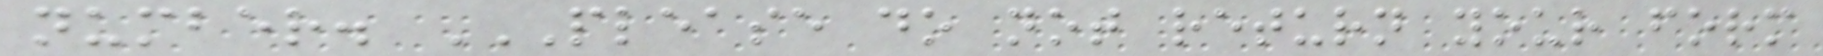number. PLEASE DO NOT RETURN YOUR FORM
